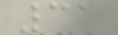31
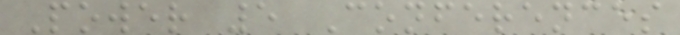Power 5 Conferences
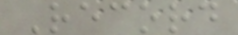Record
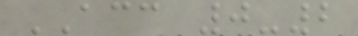ACC 0-2
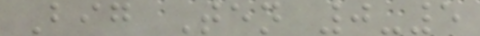Big Ten 0-5
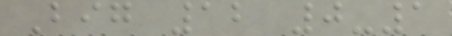Big 12 0-1
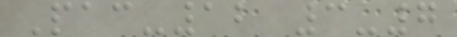Pac-12 3-7
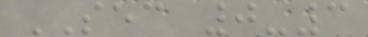SEC 0-3
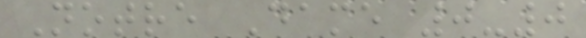Notre Dame 0-0
